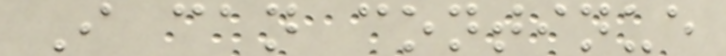I can continue
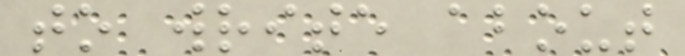to write about
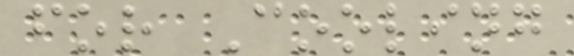for Cooling
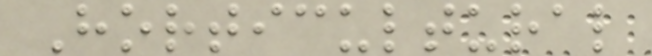Horticultural
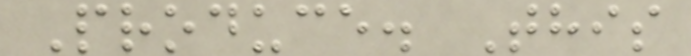Produce. This
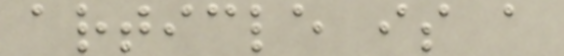article is a
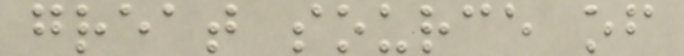great source of
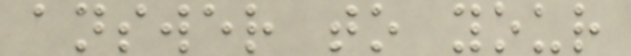answer to your
